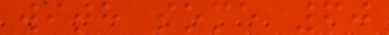with some 60
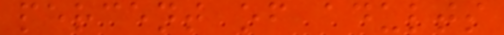percent of adults
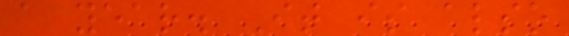a year. It is also
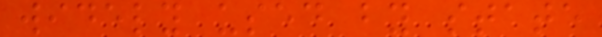widely used by state
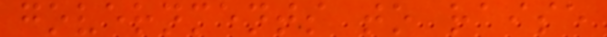governments to raise
